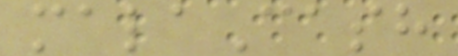malaCash
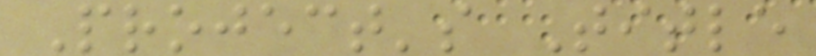Project's Title
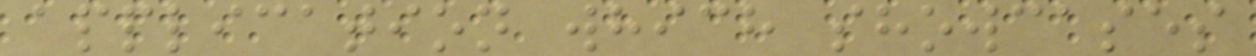application which showcases
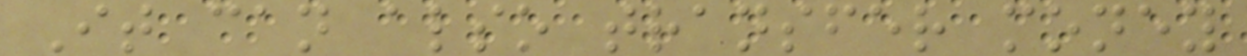It can also transfer money
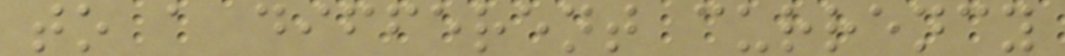to a different currency
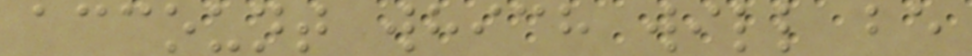account which will be
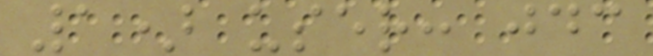1) user: jdc
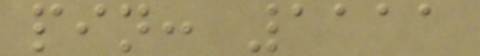pin: 1111
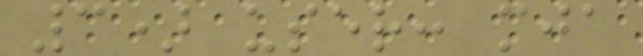3) user: mja
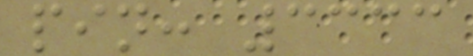pin: 3333
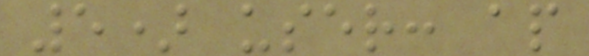5) user: ap
